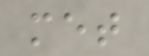met
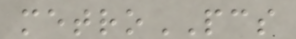metroPCS
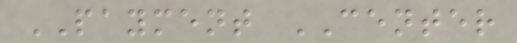PAYMENT CENTER
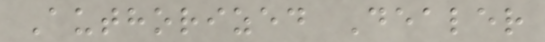Authorized Dealer
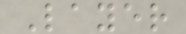Layer
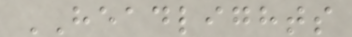HEADLIGHTS
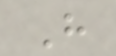H
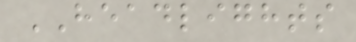HEADLIGHTS
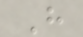H
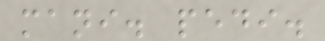mani. pedi.
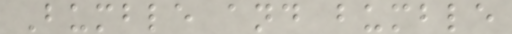Bumble and bumble
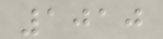1010
